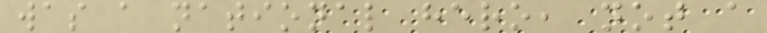was a national hero, not a
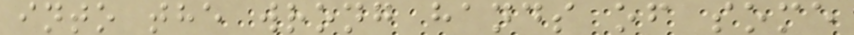into the wrong hands of some
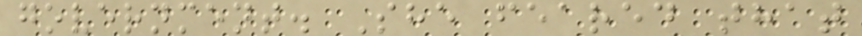government. She feared that
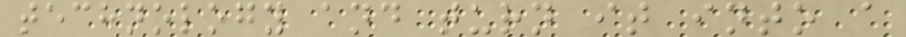technology and turn it into a
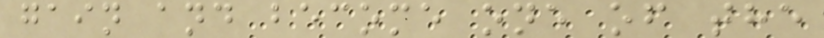gain and become one of the
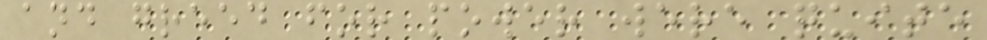and greed for power were quite
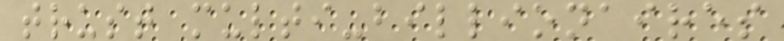trust multi-billionaires
